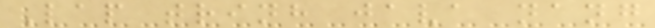Lap trinh java nang
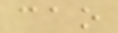cao
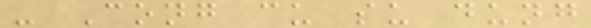- Cong cu su dung
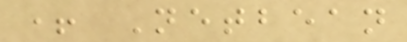+ Netbean
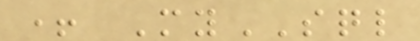+ MySQL
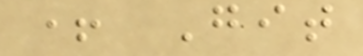+ Git
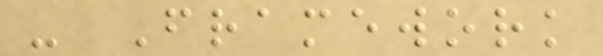- Framework
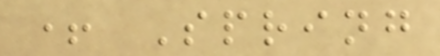+ Spring
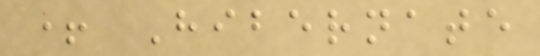+ Hibernate
